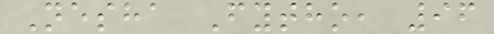Nesha Fytho, 96
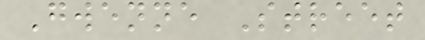Gwenne Street
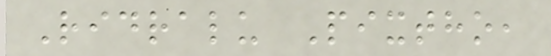Ridralu Pixtho,
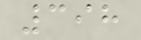398
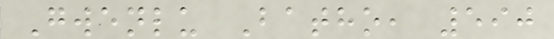Gwenlu Batho, 590
